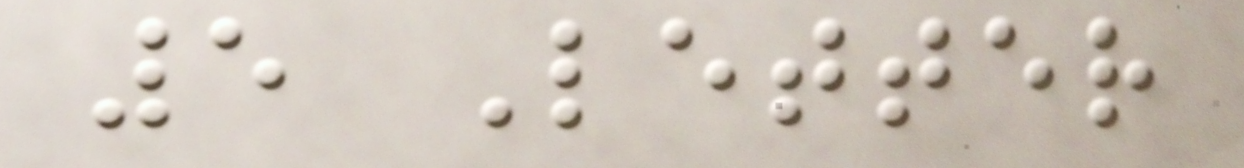5 Letter
